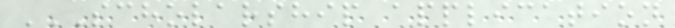SCHOLARSHIP APPLICATION
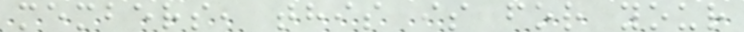members, this is for your
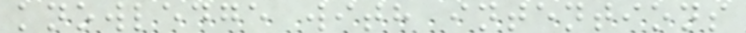knowledge with intentions
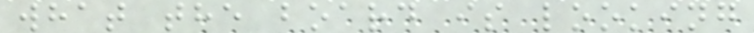what the board is looking
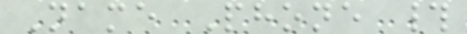Name Phone #
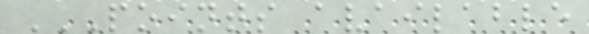POINTS AVAILABLE
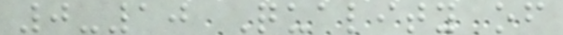0-10 Quality of
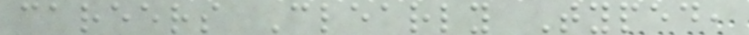careers Clearly Typed,
